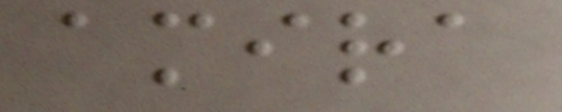amira
